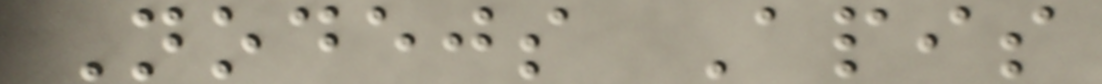Nodejs Apis
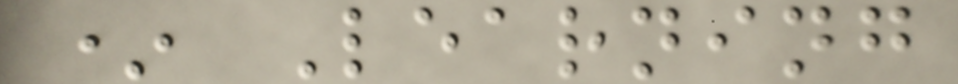* Learning
